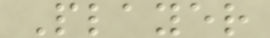Player
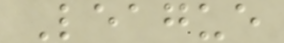League
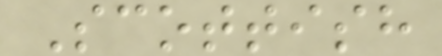Scottish
